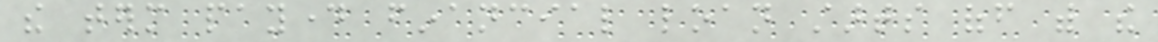the term payday financial loan starts off with the
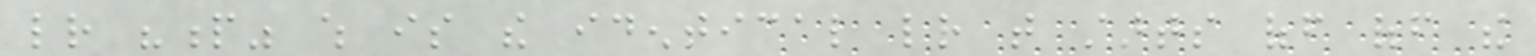letter "p" which is the identical letter that starts off off the
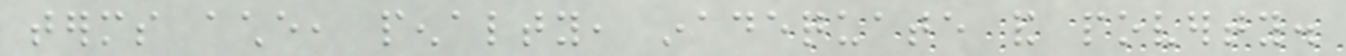terms ache, penalty, inadequate and poverty.
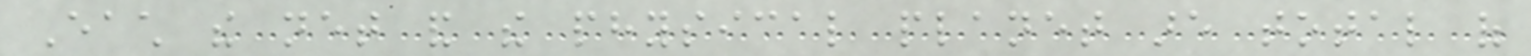Each the net and the physical planet are total of
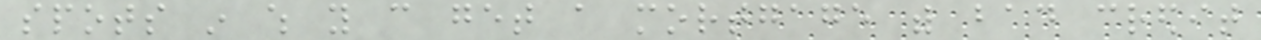spots in which you can get a mortgage with bad credit
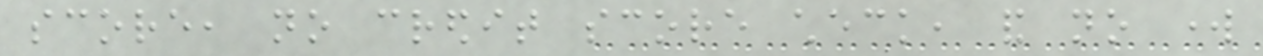score, no credit score check, and no work
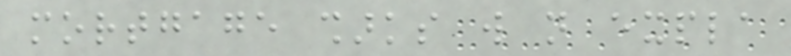mortgage sharks will not expla
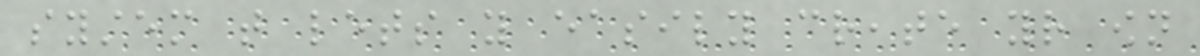system that lets you easily create your own
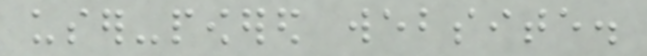user-powered website.
